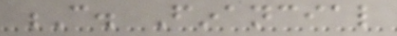C. Financial
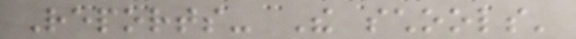Reports- The schools'
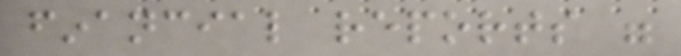financial reports were
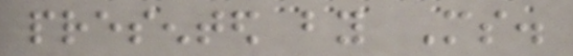presented by Ms.
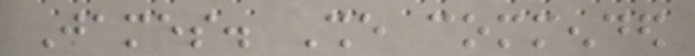James. She commended
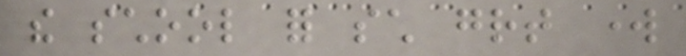the school for such great work
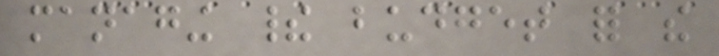managing their budget for the
